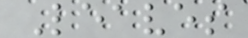Leaves
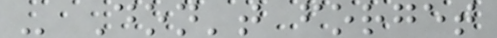- Don't forget
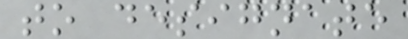to designate
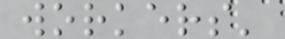workers'
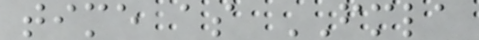time as FMLA
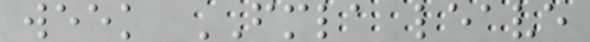week FMLA leave
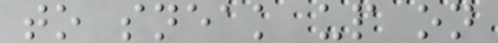to sneak up on
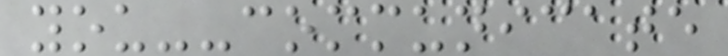you--communicate
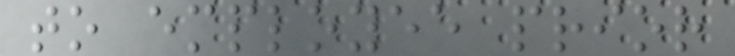to employee prior
